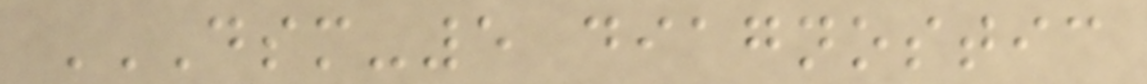DSM-5 DIAGNOSTIC
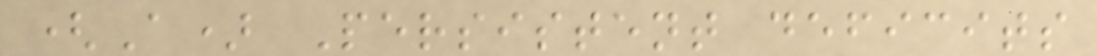(A) Persistent deficits
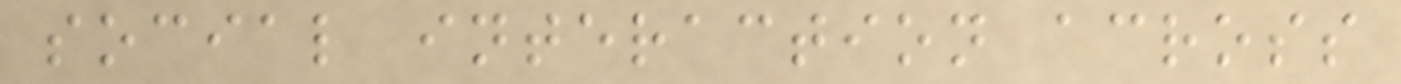social interaction across
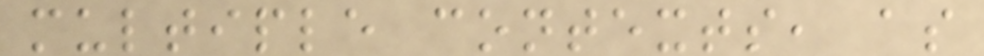multiple contexts, as
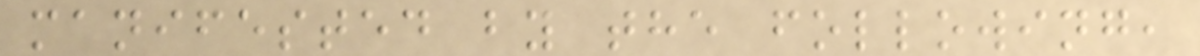manifested by the following,
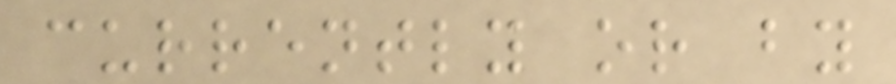currently or by
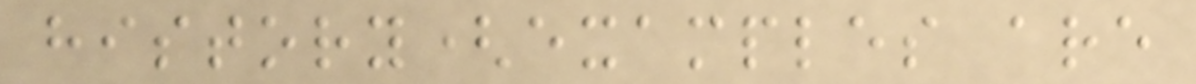history(examples are
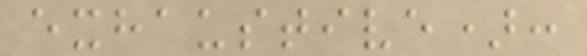exhaustive):
